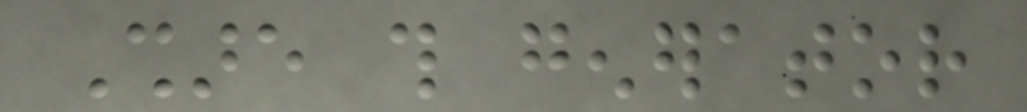Share this generator
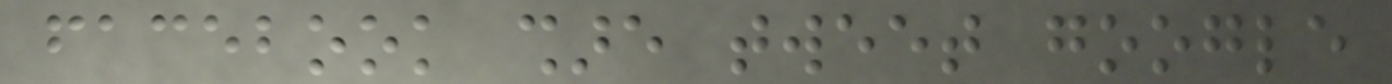facebook share tweet google
